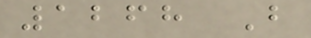1268 B
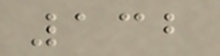132
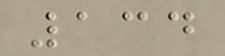134
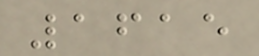1615
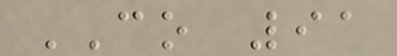CO 91
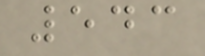543
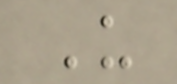U
